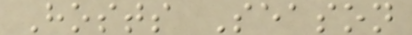Hosts Season
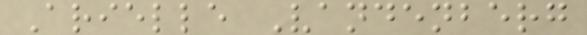Arielle Vandenberg
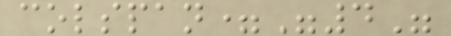colspan="4"
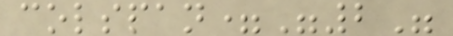colspan="2"
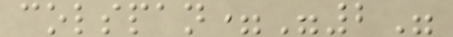colspan="2"
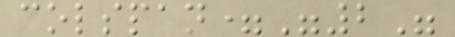colspan="2"
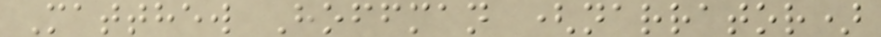Matthew Hoffman (narrator)
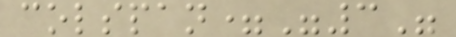colspan="3"
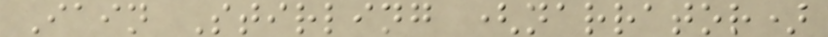Iain Stirling (narrator)
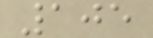105
